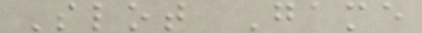Slot Game
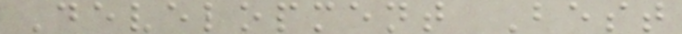Development Best
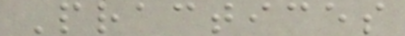Practices
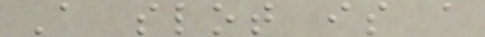A slot is a
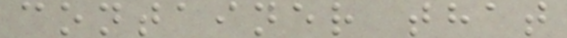container that
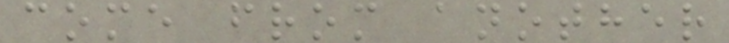come from another
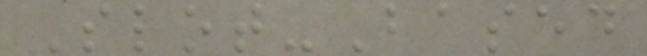Slot-Based
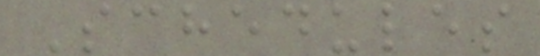Schedules
